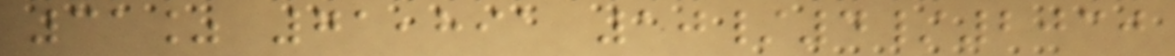31% 71,891 10/4/2030
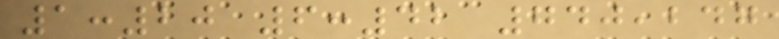1:20 6:42 740,247
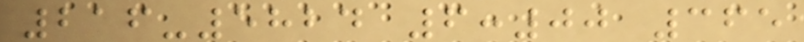216-5824 6:00 365
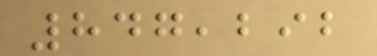847,292
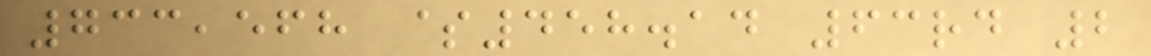733,568 $458.14 63rd 2
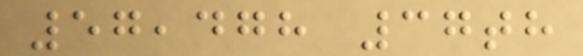57,478 37th
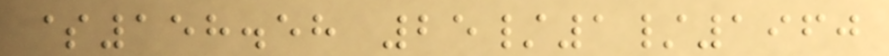$158.58 25/1/1960
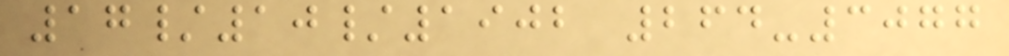17/10/1902 264-3077
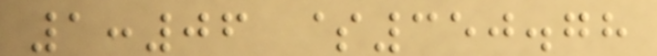1:06 $350.78
